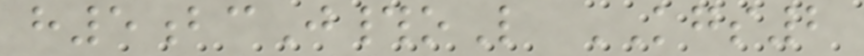h5bcJ#oL KGS2
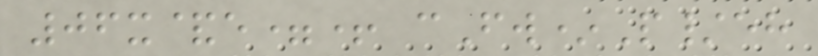06x&e=+ cFw*P/eh
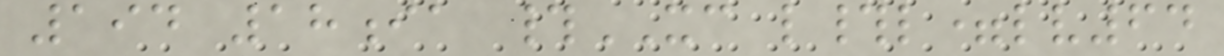194 18ia #XC l#l=lv64
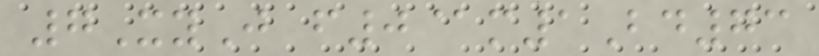7XyJ f0@m1Bd73
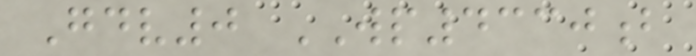Gdv0 WP4330b
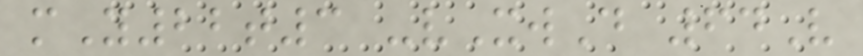mY22t3 -vXwD 64V
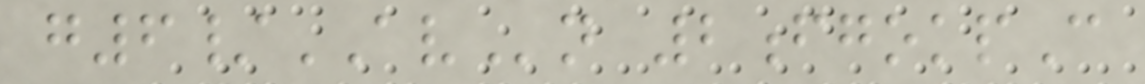g6/AVn 2fgokpC
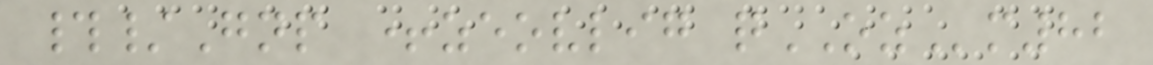#/Gnp +zeovlig qOZm82
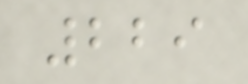229
